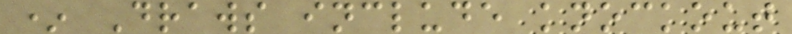* Draws include knockout
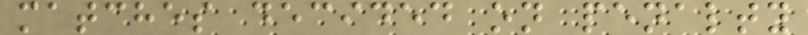matches decided on penalty
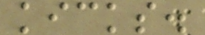kicks.
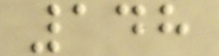148
